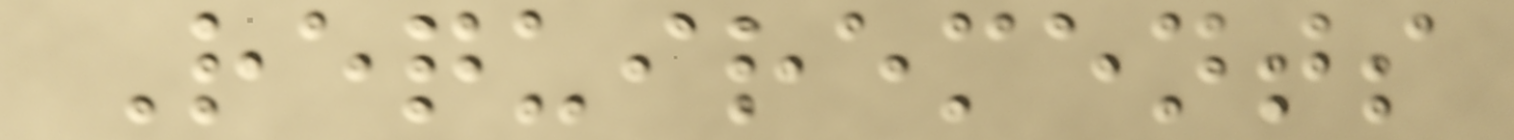Requirements
